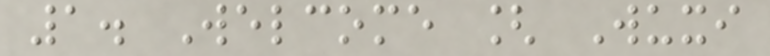1. Welcome [ Wuxi
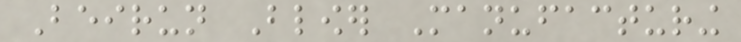Beirun Blower Manufacturing
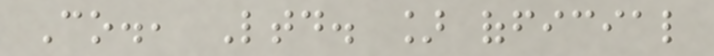Co., Ltd. ] official
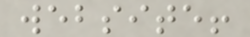website!
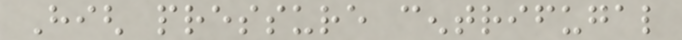High pressure centrifugal
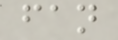fan
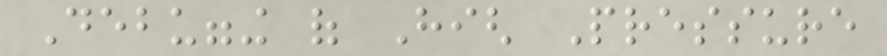Debugging of High Pressure
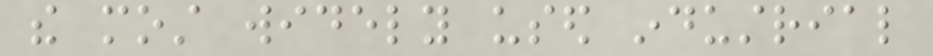the most widely used industrial
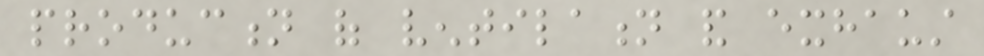production of ventilation and exhaust
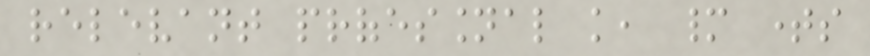relevant professional knowledge, many times
